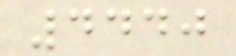4440
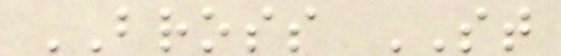BROSS ST
